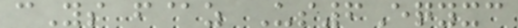cYs f@z Us6Eqyxc
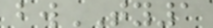bwTY1
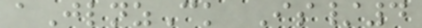aJlnzCk Is/4
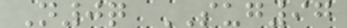N0q SUG97
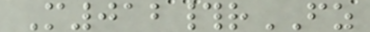M012#rFZ
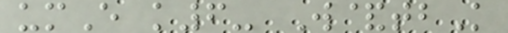umE k6- W&tbK
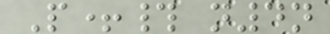P+# n4n
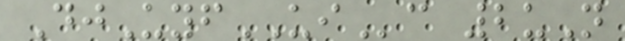DjUyfUIc 2uN
